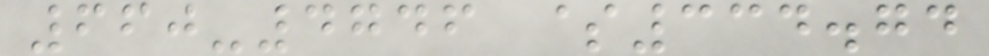660-4746 $334.74
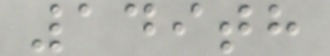149th
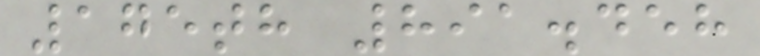175th 891.458
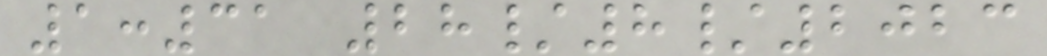1:31 28/8/2023
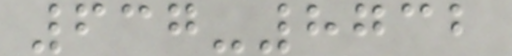637-8732
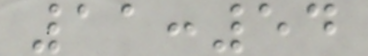11:54
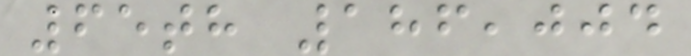65th 186,004
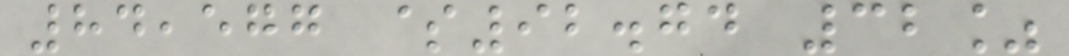84,577 $92.74 32%
